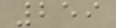259
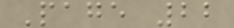Page 22
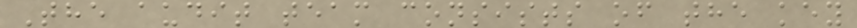The audit team consists of the key
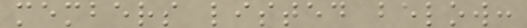members listed below:
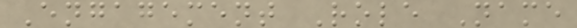Engagement Role Name
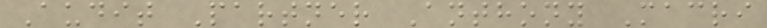Audit Partner Anthony Macri
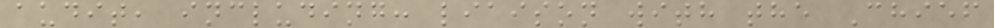audit, including: liaison with the Chief
